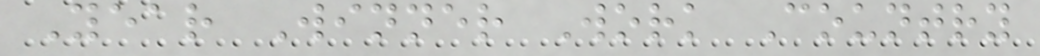Year Winner Work Country
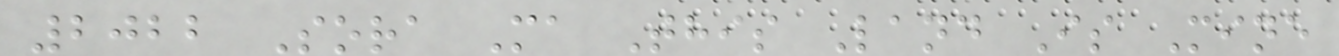2022 Sora Ma This Land Is Mine
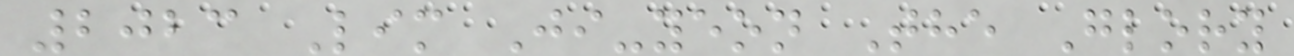2023 Lim Ji-yeon The Glory
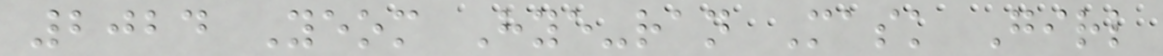2024 Yeom Hye-ran Mask Girl
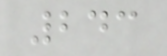243
